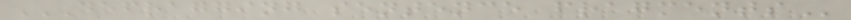DEFRAGGING SENTENCE FRAGMENTS
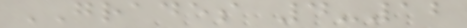GRADES 4-12
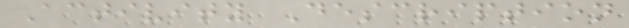Activity Description
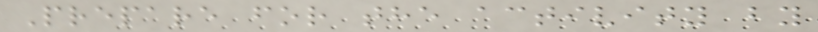Prepare for the activity by
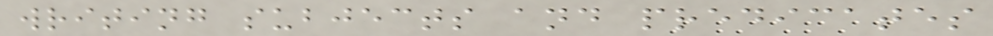writing subjects and predicates
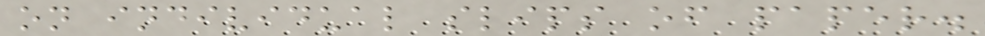on individual slips of paper.
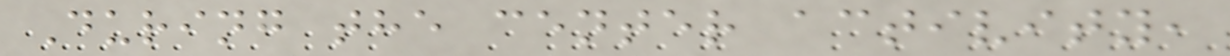During the center activity,
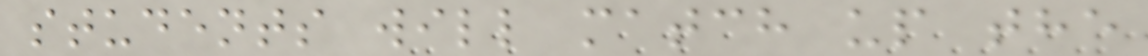students will match up the
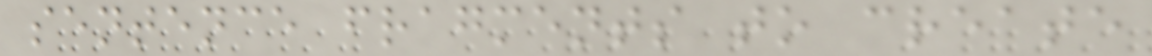sentence fragments to create
